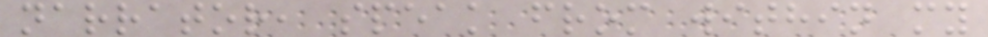narrator, speak from within my
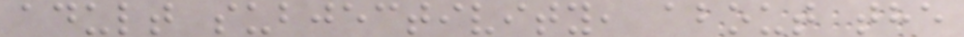adult subjectivity, about the
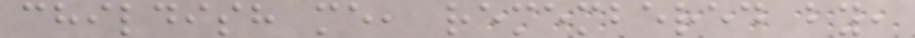childish me, remembered by,
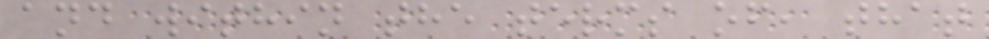and within the terms of, that
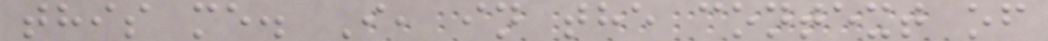this me. I, in the context of
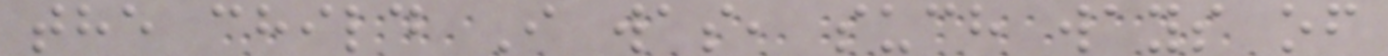the child I was, such ways of
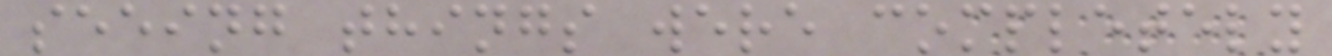seeing things were completely
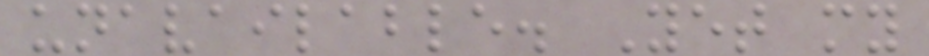unavailable. Yet my
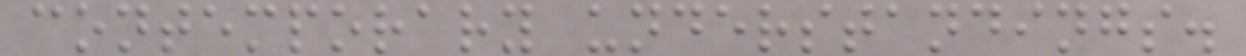contemporary understandings.
